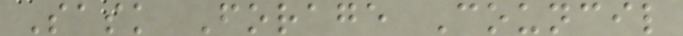Sask Forage Council
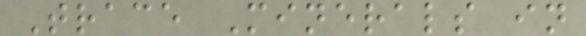Trace Minerals in
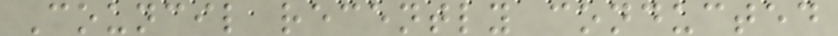Council recently conducted
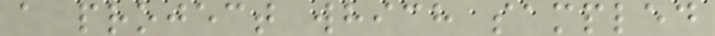a project which sampled
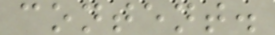content.
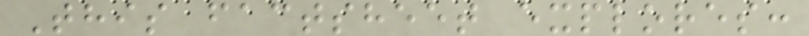This factsheet explores:
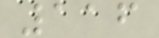116
